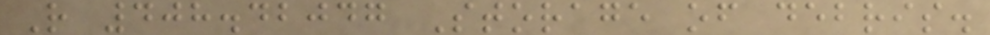R 408.42047 Storage of debris.
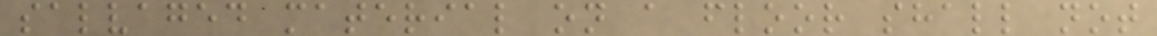salvaged material on a floor shall not
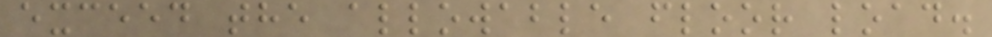exceed the allowable floor load.
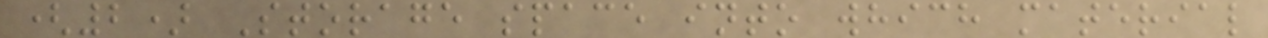(2) Storage space into which material
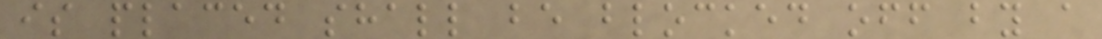is placed shall be blocked off by a
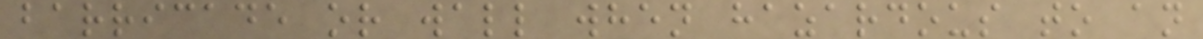barricade or wall when hazardous to an
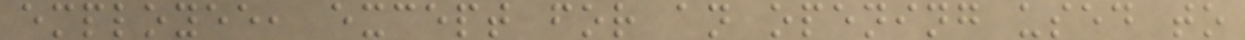employee, except for an opening used to
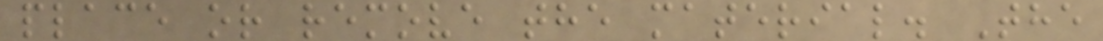place or remove the material. The
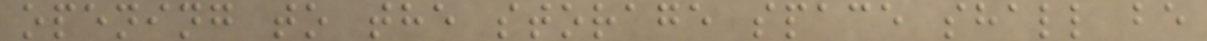opening to the storage space shall be
